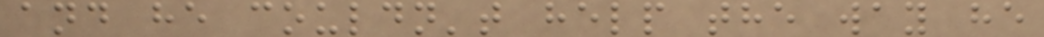and he couldn't help the way he
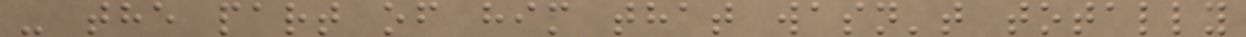- the part of him that wasn't totally
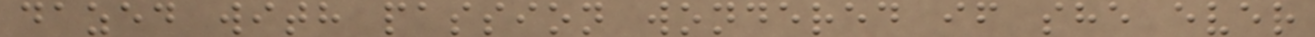dazed with passion wondered if she ever
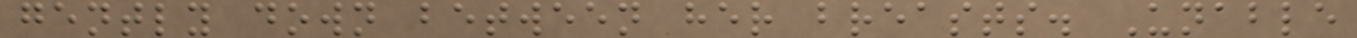gently down between her breasts. Unable
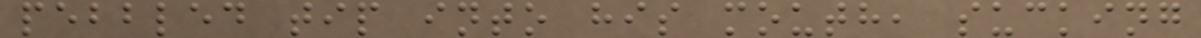pebbled tip into his mouth, sucking
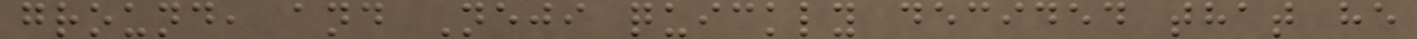ground, and Neji quickly decided that he
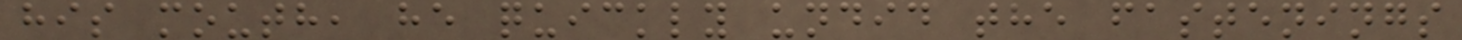his mouth, he quickly undid the fastenings
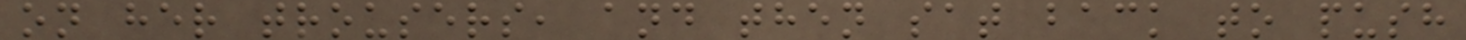on her trousers, and then sat back to push
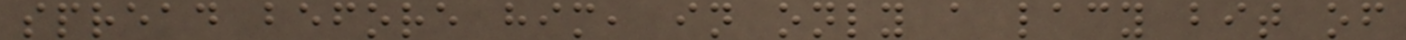spread before him, in only a lacy bit of
